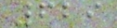629
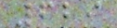629
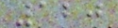120
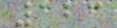123
